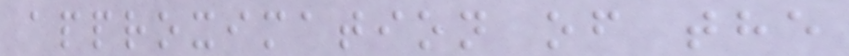approximation of the
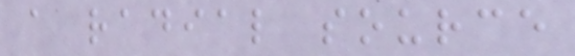a radial source
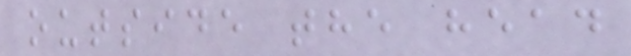outside the head
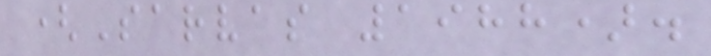(Sarvas 1988).
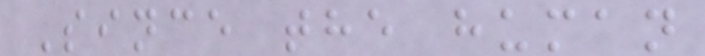Since the human
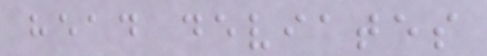head deviates
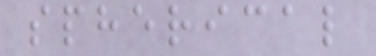spherical
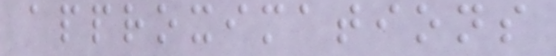approximations
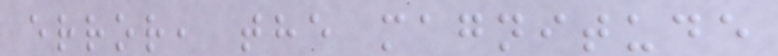error, the magnitude
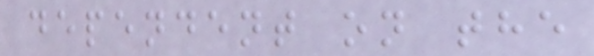dependent on the
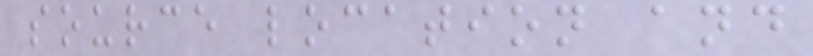source location and
